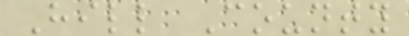Hill County
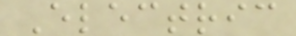Electric
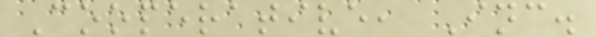Cooperative, Inc.
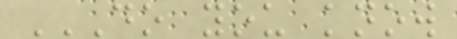DO YOU KNOW
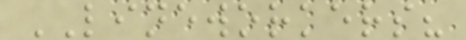LINEWORKERS?
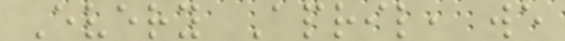Every April, we
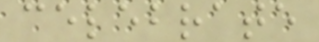celebrate
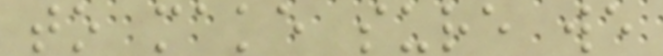to make sure we
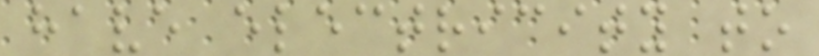have electricity to
